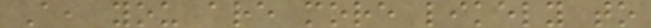A, you are more likely to
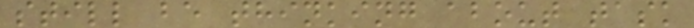still be thinking about task
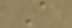A
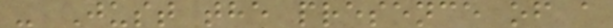- Just the presence of a
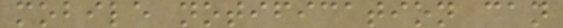mobile notification can
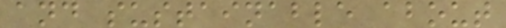and sustainable about
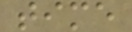time
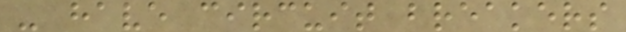- have circuit breakers
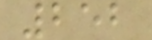252
